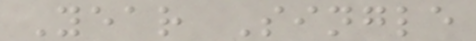Year Single
